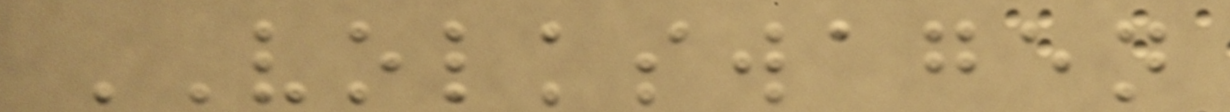VOLKSWAGEN
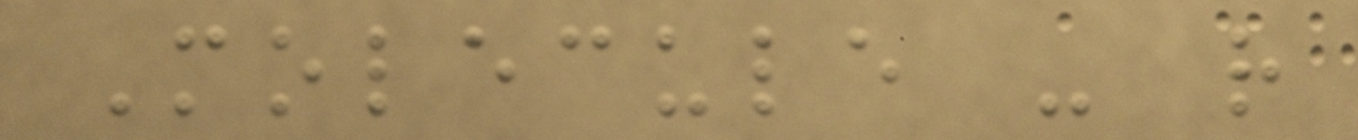Molecule - r
